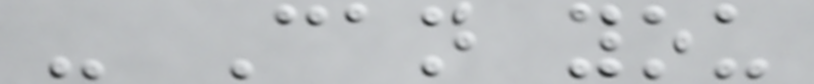- Can you
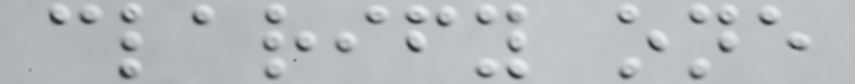clarify one
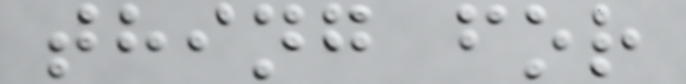thing for
